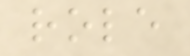role
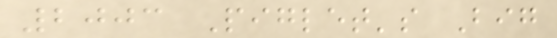2003 Piglet's Big
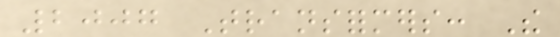2007 Transformers: The
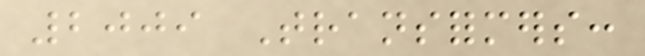2009 Transformers:
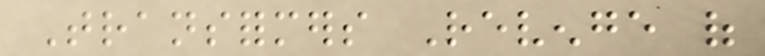Transformers Revenge of
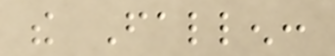the Fallen:
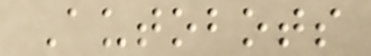Autobots
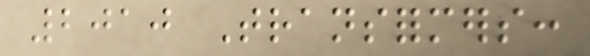2010 Transformers:
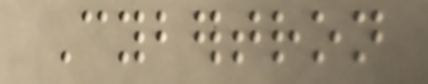Cybertron
